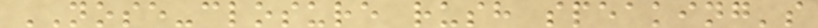NOSE-closure rush speaking's
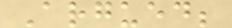Argued;
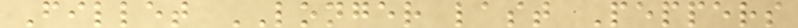Fillet LONGER last Peppers
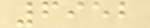6952
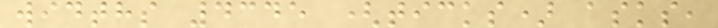widths 4345 (ticks) asks,
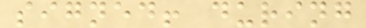signed! during
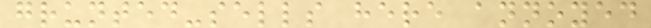grunted-sells here annoyed
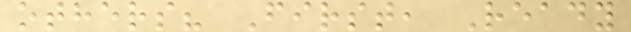others? First, Ready
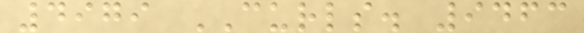4979 CURLS. 9463
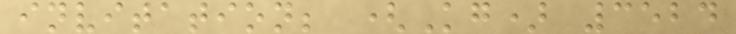invitation; (Kg) 3524
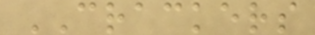CRACKERS
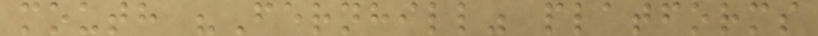mouth "Fernhill" platforms
